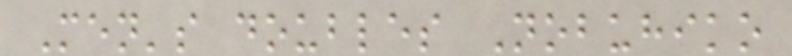Men's doubles Nobuhiko
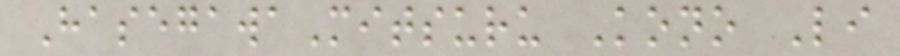HasegawaMitsuru Kono Li
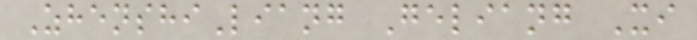ZhenshiLiang Geliang Xi
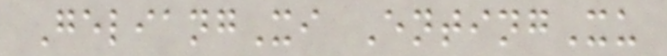GeliangXi EntingXu
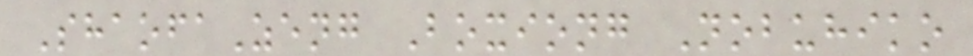ShaofaZeng Boxiong Nobuhiko
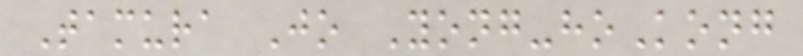Tamura Jo Yong-hoKong
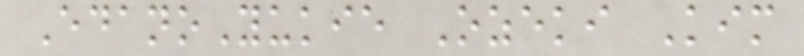EdanoYukie Ozeki Kim
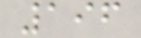196
